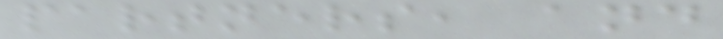partners, and
